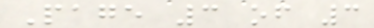Page 3 of 3
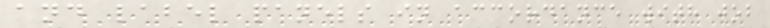and label panels in accordance with job
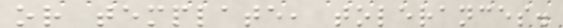or template, tolerances.
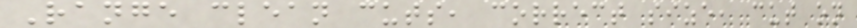Range clean cuts, correct size, cut on
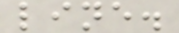line.
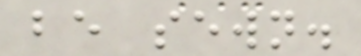be sewn.
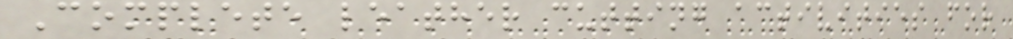Complete leather cutting activities for
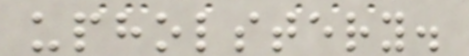upholstery.
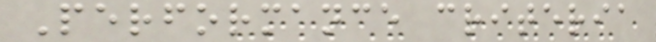Performance criteria
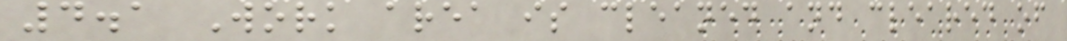4.1 Work area is cleaned and cleared of
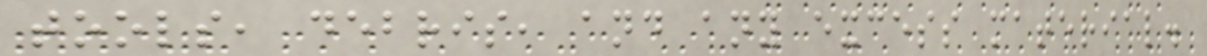tools, debris, and any excess material.
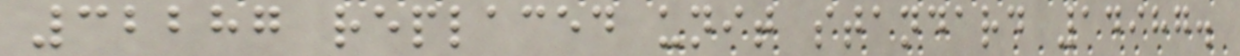32287 replaced unit standard 14987.
